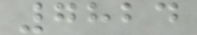7824
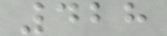428
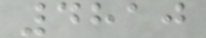4810
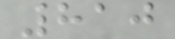810
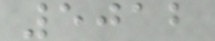5012
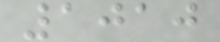1010
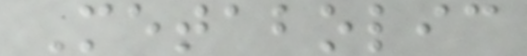Metabolic
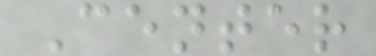Center
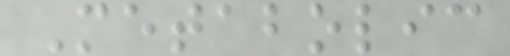Metabolic
